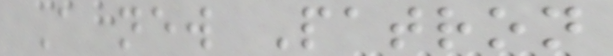A new Patron
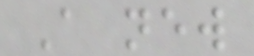A new
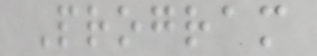Program
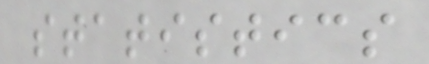statistics
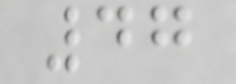47
